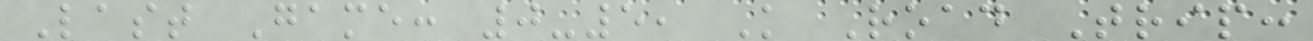Last Game: 0-5, K Road Trip:
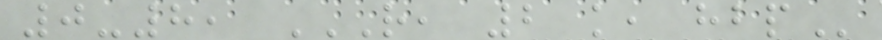0-8, R, 2 K, HBP
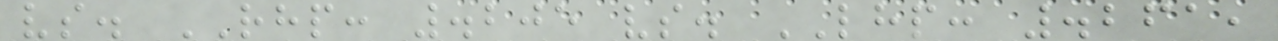vs. RHP: .205 vs. LHP: .261,
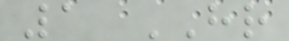1 HR
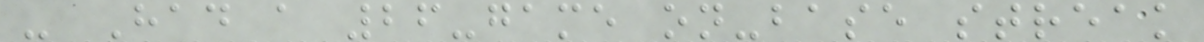- Had a 26-game on-base streak
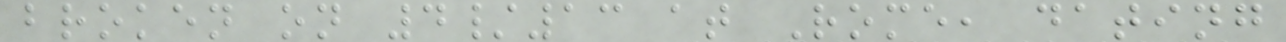broken on 4/13 at Rome, dating
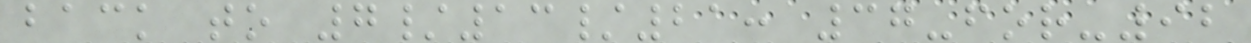back to 7/13/21: 37-for-92
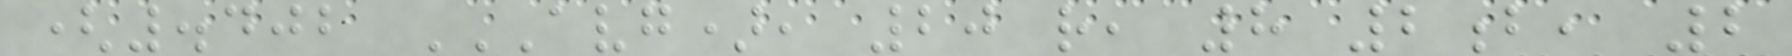(.402 AVG), 20 R, 8 2B, 2
